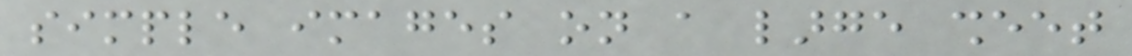simple images on a large sheet
